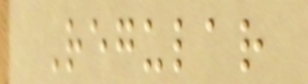Regular
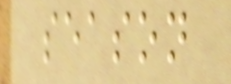season
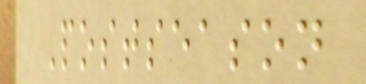Postseason
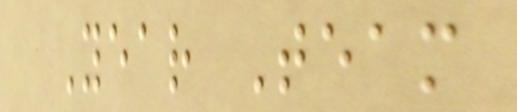Year Team
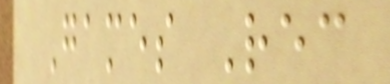Games Rec
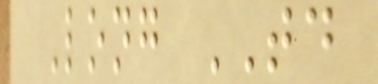Long TD
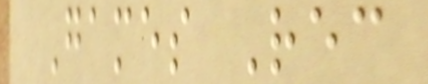Games Rec
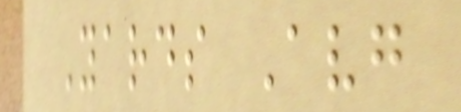Yards Avg
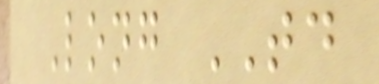Long TD
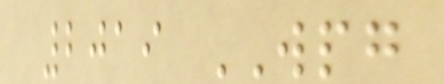2019 WPG
